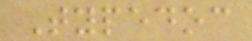Typedoc
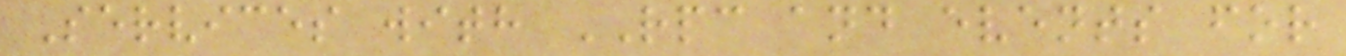Services with RPC and events for
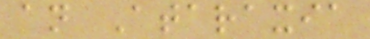an Ataraxia
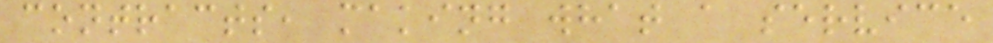contracts, making what a service
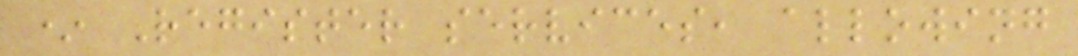* Register services, allowing
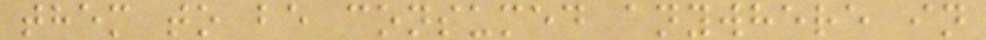them to be consumed anywhere in
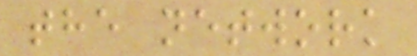the network
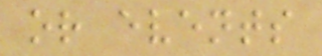or events
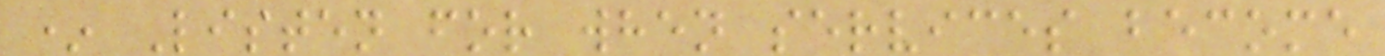* Listen for when services become
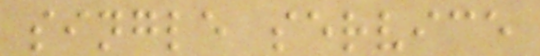single service
